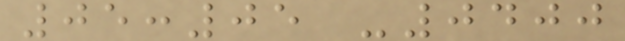05:05 -0400
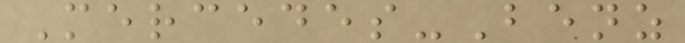Mercedes-Benz
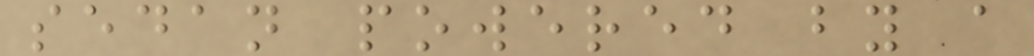sedan powered by a
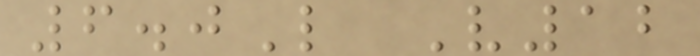6.0L V12
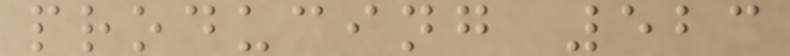producing 523
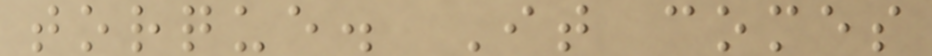torque. It comes
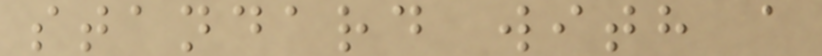standard with a
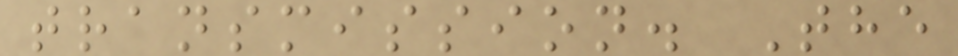transmission. The
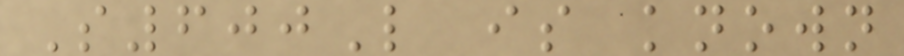S600L is known
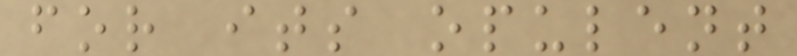for its opulent
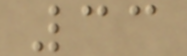33
